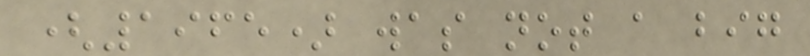(1965) was not a big
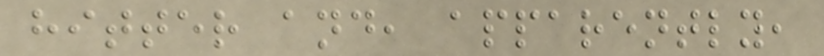hitter and, apparently,
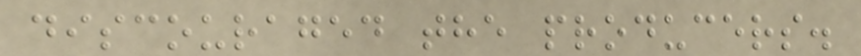discouraged the producers.
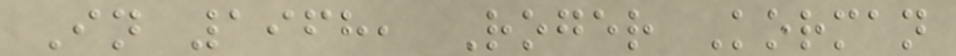In 1968, Roger Korman
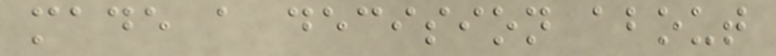made a decision about
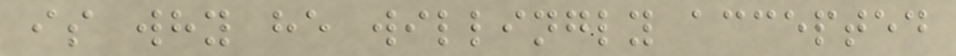is why he willingly accepted
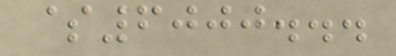$6000...
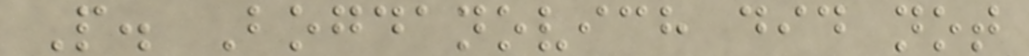P. Bogdanovich did not
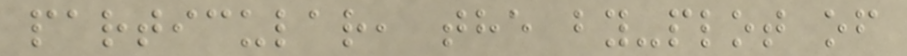particular, the by-plot of
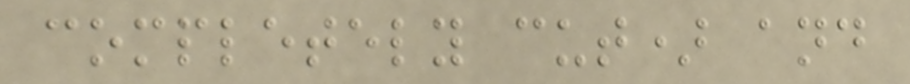completely cut) and
